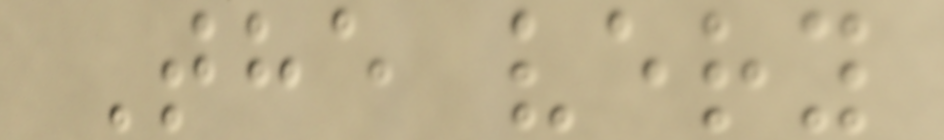The very
